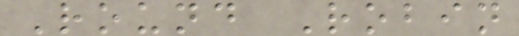Round Robin
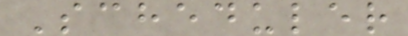Scheduler
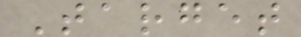Target
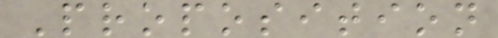Proposition
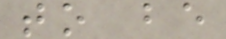to be
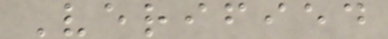Verified
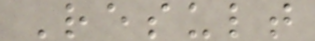Result
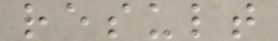result
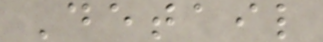Detail
